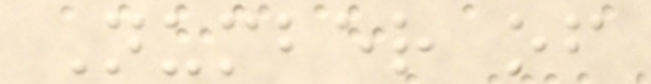Number of
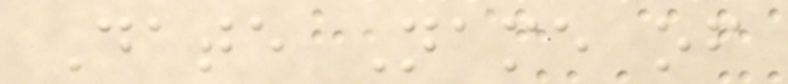Date Name of
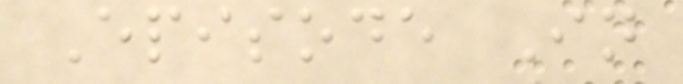Episode In
